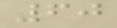60
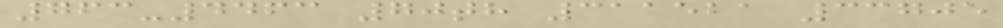763-4463 70th 311521 33705
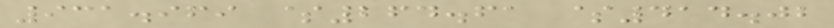931.969 $264.61 $414.02
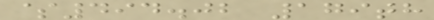$494.02 179th
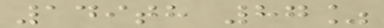149th 87%
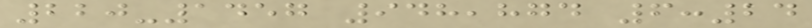220-1457 948,874 6:24
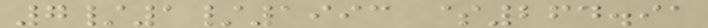7/1/1993 $264.91
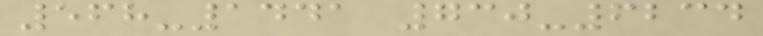568-1441 730-6234
